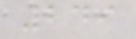249
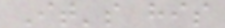It's his
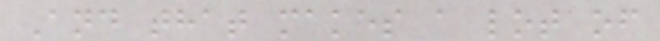And that makes a lot of
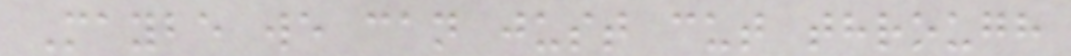Maybe we can just cut through
